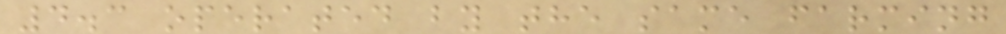4.3 operated by the same farming
